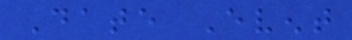Date Event
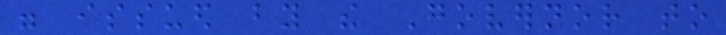were issued by the Governor to
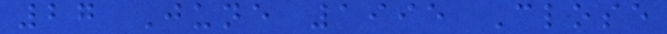27 June 1995 Close
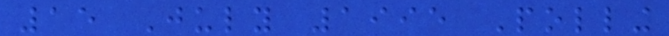15 July 1995 Polling
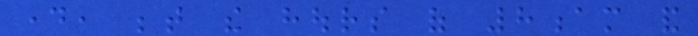day, between the hours of 8am and
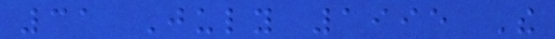31 July 1995 The
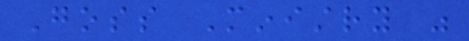Goss Ministry was
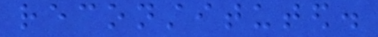reconstituted.
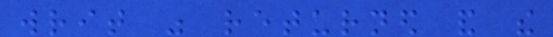writ was returned and the
